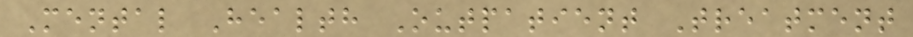Mental Health Outpatient Treatment
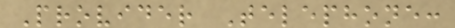Provider Telephone:
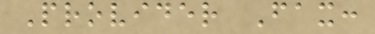Provider Fax:
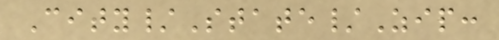City/State/Zip:
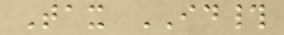Tax ID#
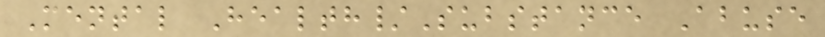Mental Health/Substance Abuse
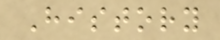History
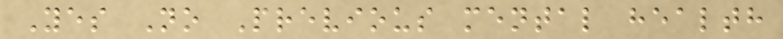Yes No Previous mental health
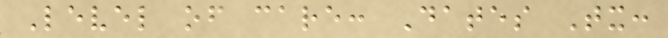Level of care: Dates Tx:
